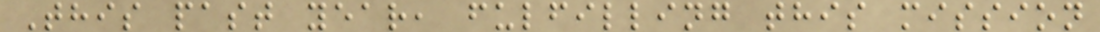This past year, fulfilling this mission
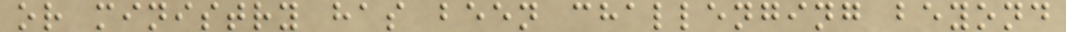or ministry has been challenging beyond
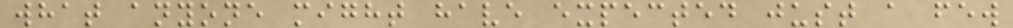what anyone might have expected just a few
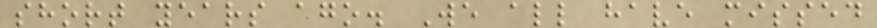short years ago. We all have missed
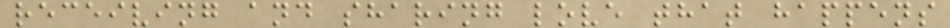receiving and sharing love that happens
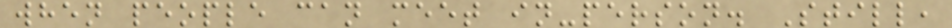when people can meet in-person. Still,
